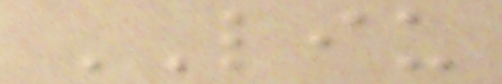LIU
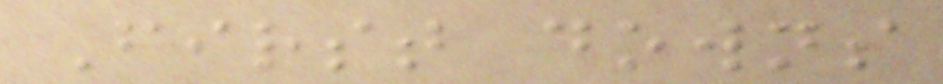First downs
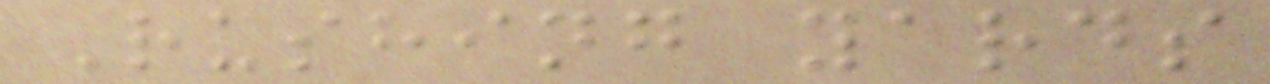Rushing yards
